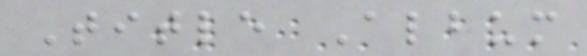Title Album
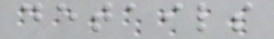details
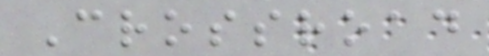Crossroad
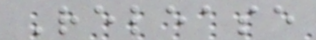Release
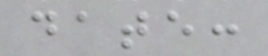date:
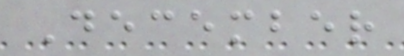December
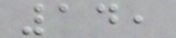14,
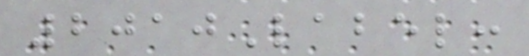2010Label:
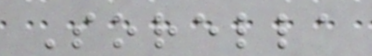Sorella
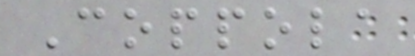Coppola
